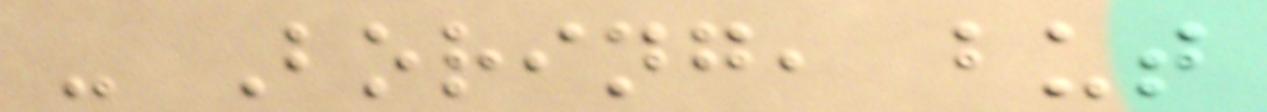- Boring, but
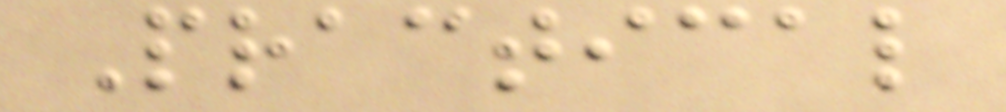Practical
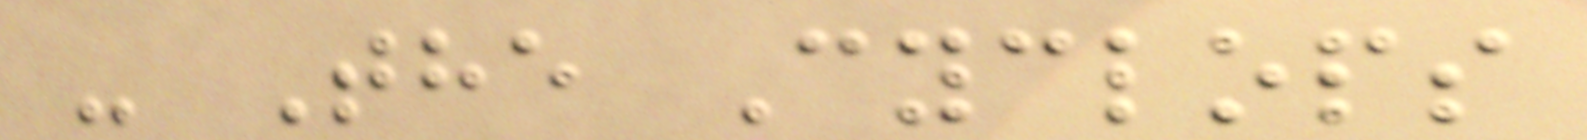- The Cyclops
